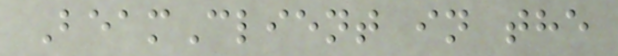BeamClient in the
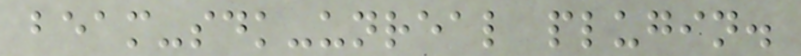beam-sdk-unreal plugin.
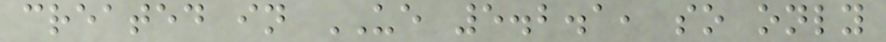created in UE 5.2.1, so only
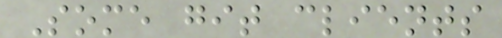Some git clients
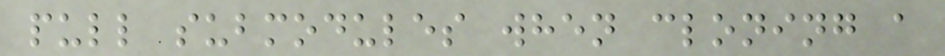pull submodules when cloning a
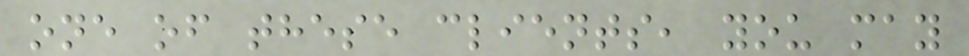one of these clients, you may
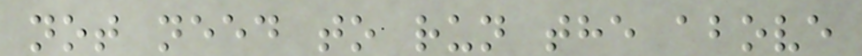not need to run the above
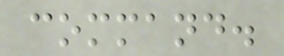command.
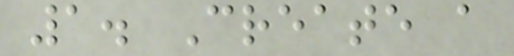1. Create a
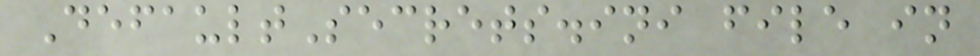DefaultSecrets.ini file in
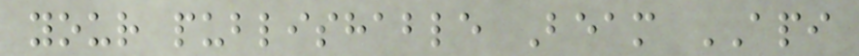your publishable Beam API
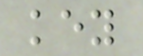key
